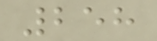258
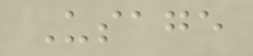Usage
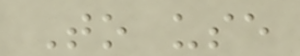To use
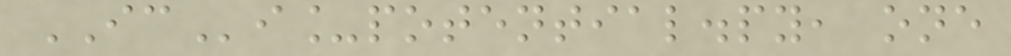ICi_potential.py, one
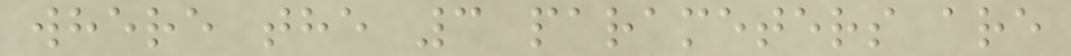where the 3 parameters are
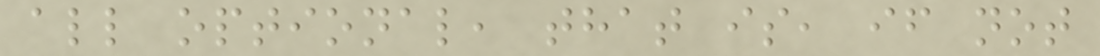all optional, that is, if not
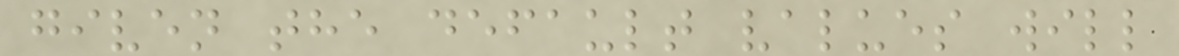given the default values will
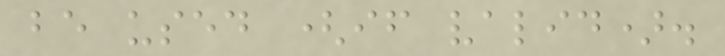be used (if valid).
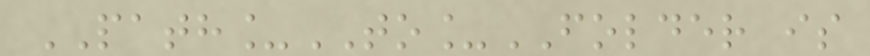PATH_TO_FOLDER is
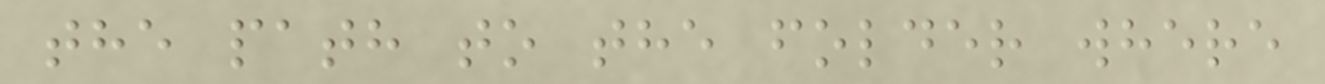the path to the folder where
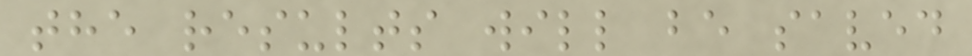the results will be saved
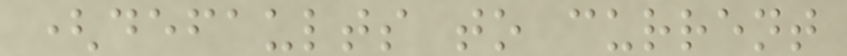(defaults to current
